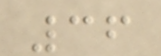36
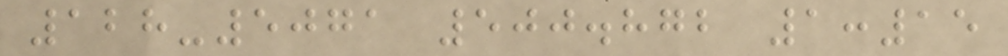128-5071 500.872 1:15
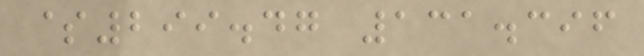$299.47 131.396
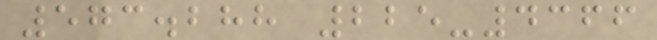573.288 225-4366
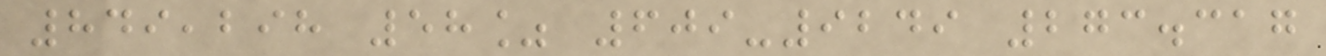849,298 58% 609-9249 273.317
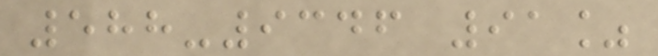588-9346 91%
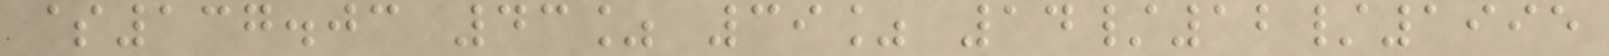$137.03 43% 39% 14/12/1995
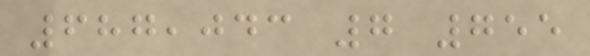687,043 7 755
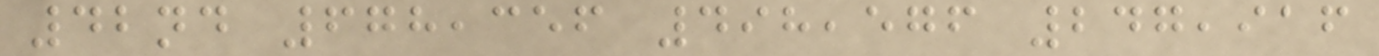42nd 678,356 498,576 247,916
